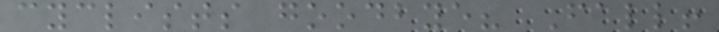cyclists goodbye? Fall!
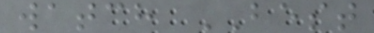watch BEST
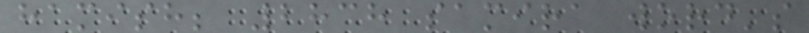hamish; 2838 samira word's
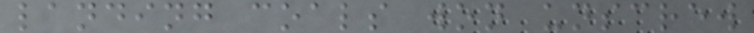landing coals won unscrew
